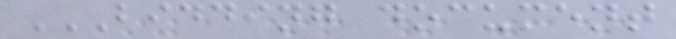BIDDING DOCUMENT
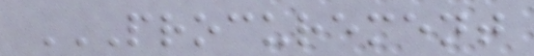PROCUREMENT
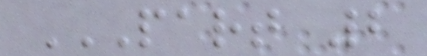PART 2
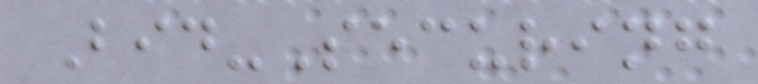Bid-Securing
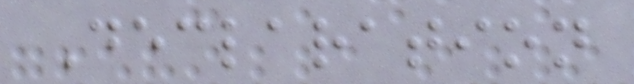Declaration
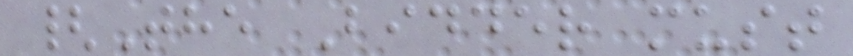{The Bidder must
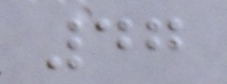47
